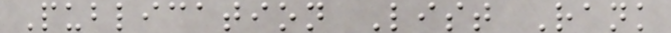Publication List Rank
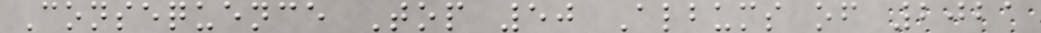Consequence Top 50 Albums of 2021
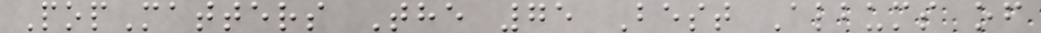PopMatters The 75 Best Albums of
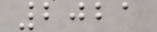2021
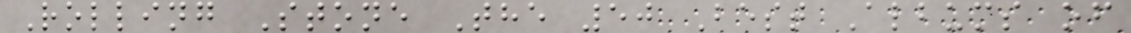Rolling Stone The 50 Best Albums of
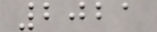2021
